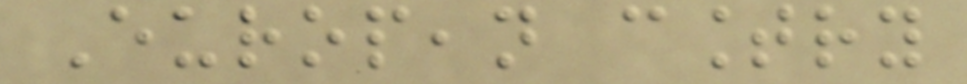European country
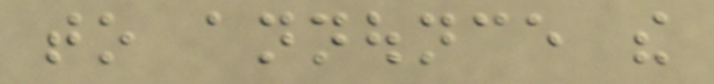to announce the
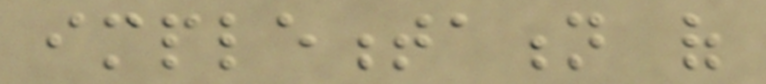implementation of
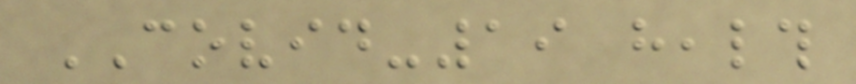COVID-19 health
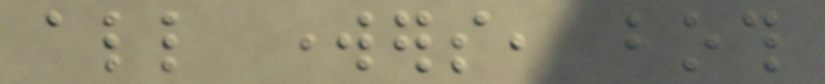all workers, both
